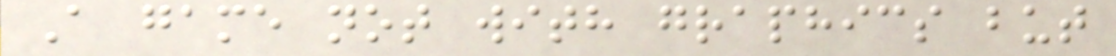A game not with graphics but
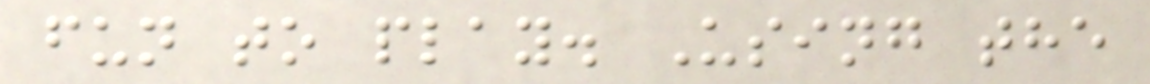fun to play. Using the
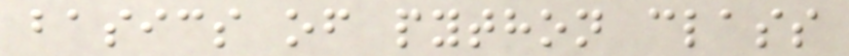basics of python class
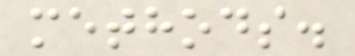methods.
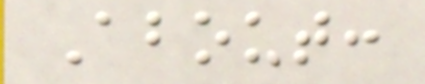About:
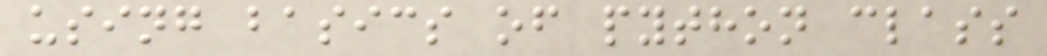using basics of python class
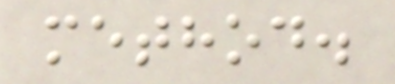method.
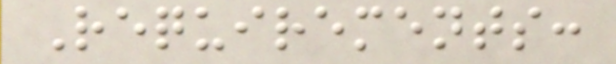Requirements:
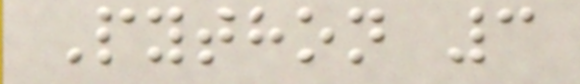Python 3
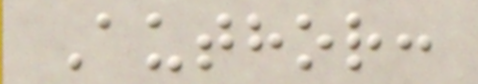Author:
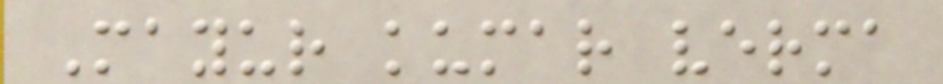Mayur kumar verma
